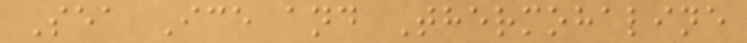Sea Ice and Thermohaline
